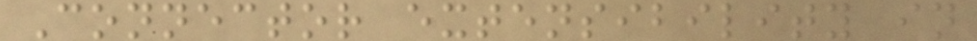Connector extensibility in
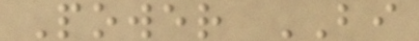Power BI
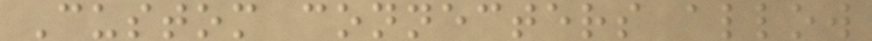Custom connecters allow
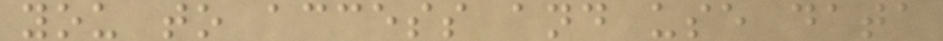you to access and use data
